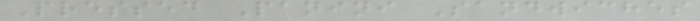Pressed Panini Sandwiches
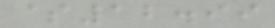$12.99
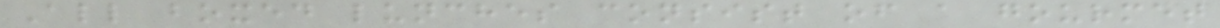All boxed lunches consist of a gourmet
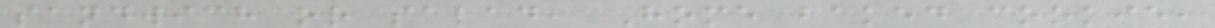sandwich or salad, Home baked cookie,
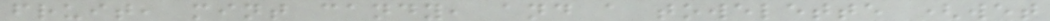fruit, mint candy, and a towelette (wet
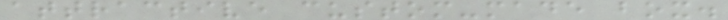attractive custom-made box.
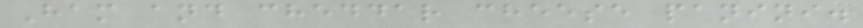Ham and cheddar cheese panini.
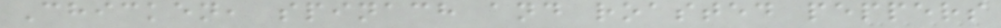Chicken, spinach and roasted peppers
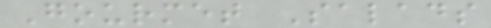Gourmet Salads
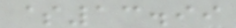$13.99
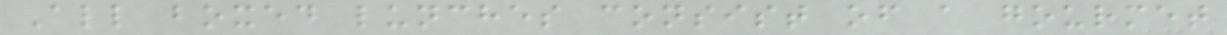All boxed lunches consist of a gourmet
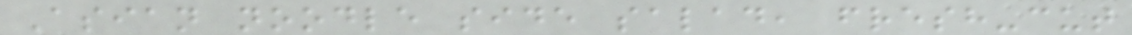Asian noodle side salad, fresh-cut
